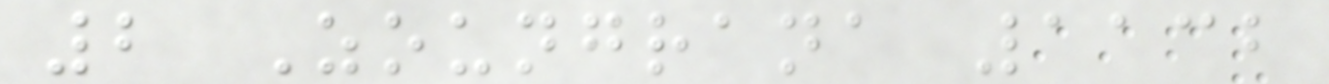2 Zoungrana 1132
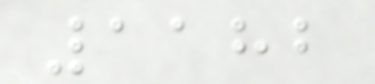1182
